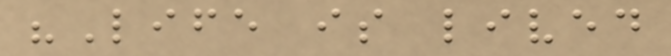"Life is lived
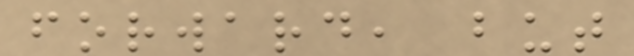forward, but
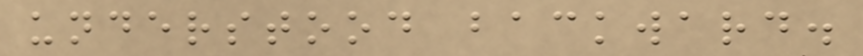understood backward.
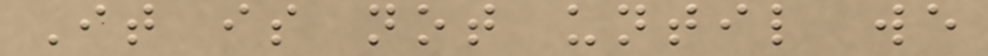It is not until we
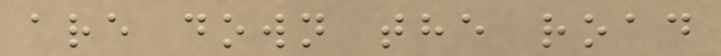are down the road
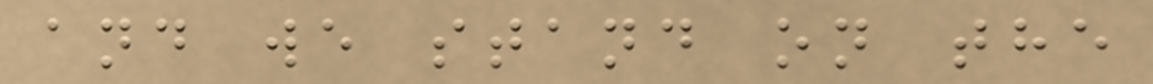and we stand on the
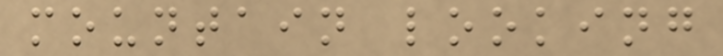mountain looking
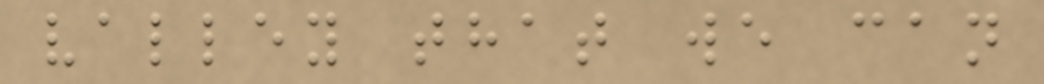valley that we can
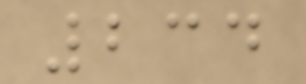234
